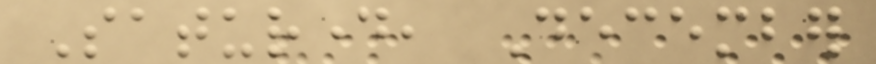Saturday, December
